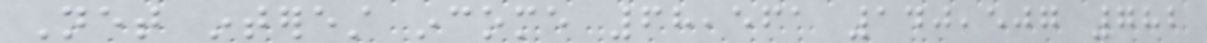Net interest income 68,561 140,507 782
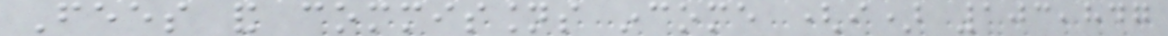Fees and commissions income (i) 103,847
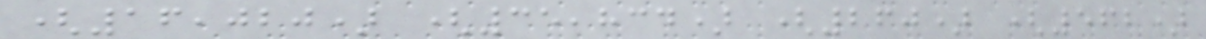(16,020) (35,834) (260) (562)
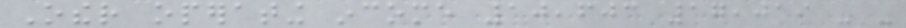Other operating income 10,603 17,019 - -
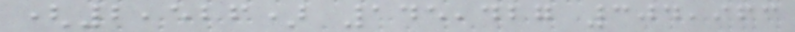(2,526) 145,427 304,963
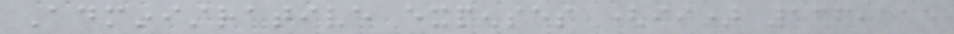Administrative expenses (ii) 136,155
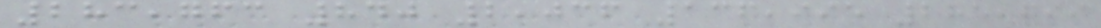283,763 840 2,036 136,995 285,799
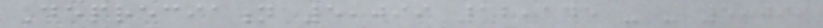Depreciation 5,099 12,145 - - 5,099
